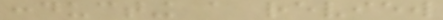conducting a review
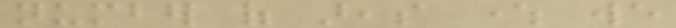number of areas where we
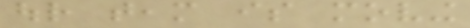our team is moving
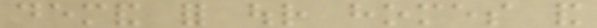demand for our homes and
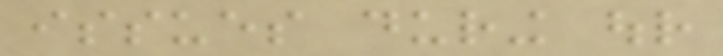issues during our
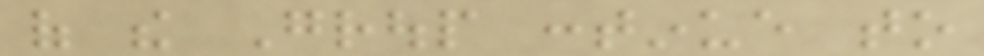of the Group continue to
